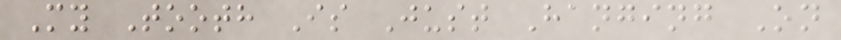My Tooth Is Just Hanging On
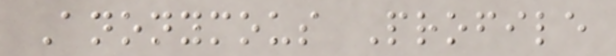Anonymous Profile
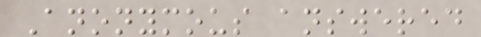Anonymous answered
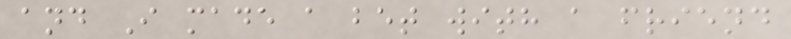and I made a bet with a friend
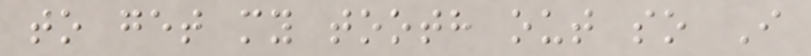to get my tooth out so I
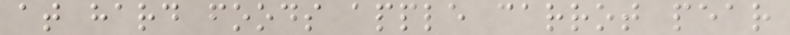at hard foods apple carrot pear
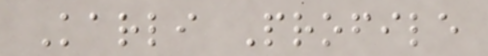Karli Profile
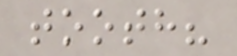tooth?
